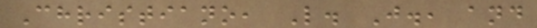Christiano, L. J., and
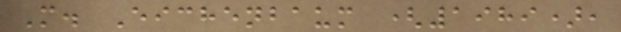M. Eichenbaum (1989),
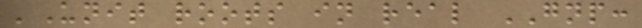'Unit roots in real GNP:
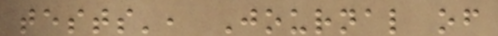tests', Journal of
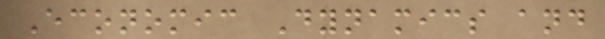Economic Dynamics and
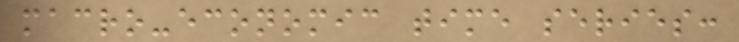macro-economic time series:
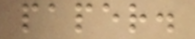paper.
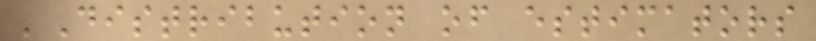'Distribution of estimators
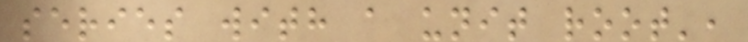series with a unit root',
